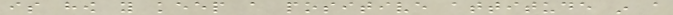is how you keep a positive attitude in a
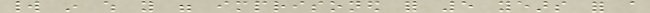world in which you were imprisoned for 5 years for a
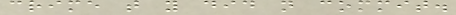crime that you did not commit.
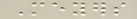Meyers
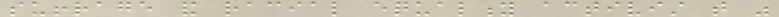suffrage and racial equality activist that was
